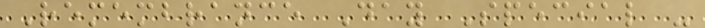Remembrance Day Special -
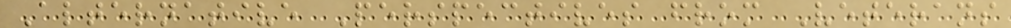Alternative Perspectives from Veterans
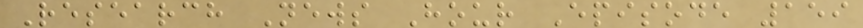Research News Hour Episode 159
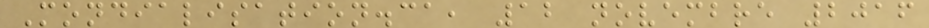Mondialisation.ca, 12 novembre 2016
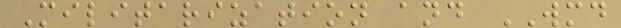Militarization and WMD
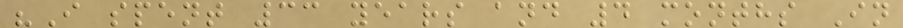"I spent 33 years and 4 months In
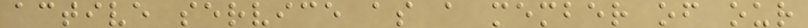active service as a member of our
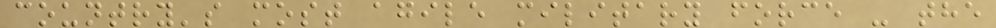country's most agile military force - the
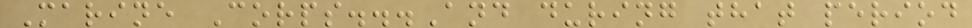Marine Corps...And during that period
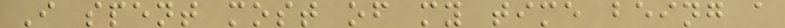I spent most of my time being a
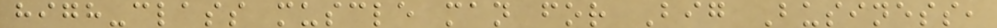high-class muscle man for Big Business,
